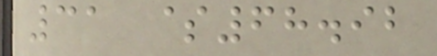31 $68.92
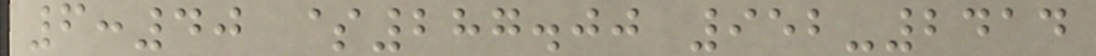6:40 $287.00 952-2414
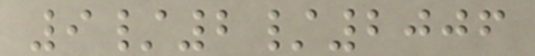9/2/2006
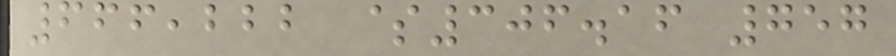666,222 $306.16 757
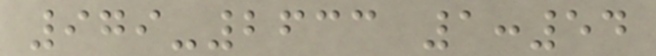979-2633 1:54
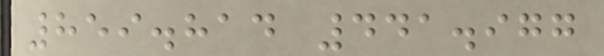859.814 441.977
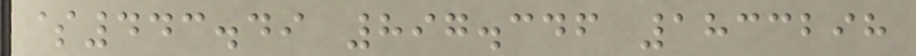$443.49 897.346 1833298
